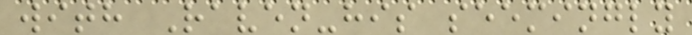with Raven-his seemingly
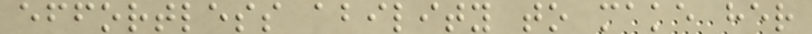effortless ability to make her
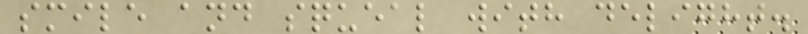smile and squeal with delight.
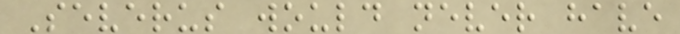Severus would never have
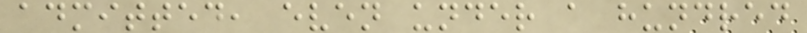admitted, even under a hundred
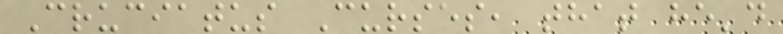Cruciatus Curses, that he'd
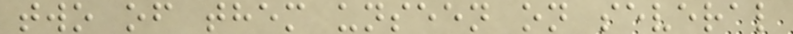two of them unseen on several
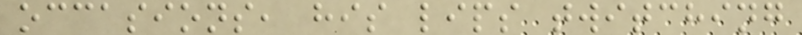occasions, his lips twitching
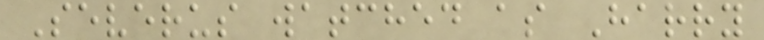Severus watched as Harry
